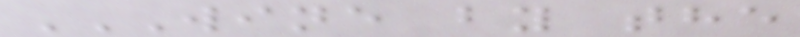WINE BY THE
